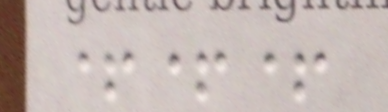+++
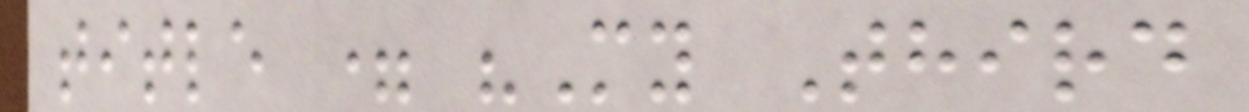title = "My Third
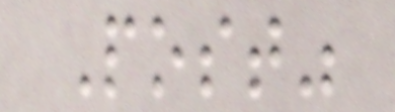Post"
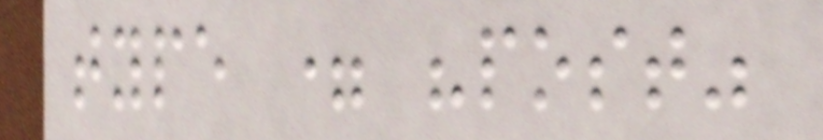type = "post"
